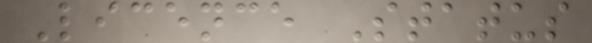Licence Status
